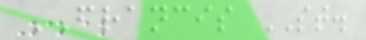FRANCIS ST.
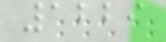1229
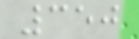350
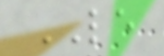LE
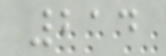214
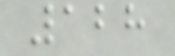128
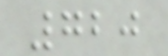720
